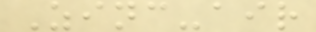Zinc-air
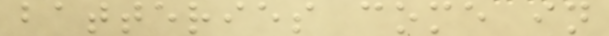batteries come in
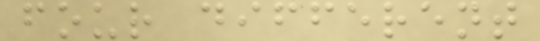four different
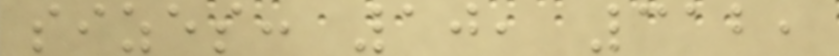sizes: 10, 312,
